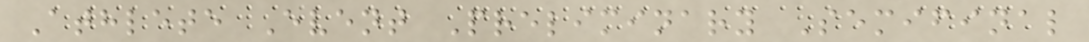Athlete Event Preliminary Semifinal
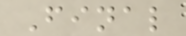Final
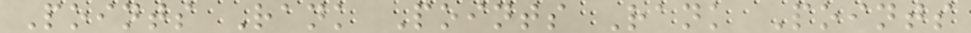Points Rank Points Rank Points
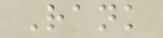Rank
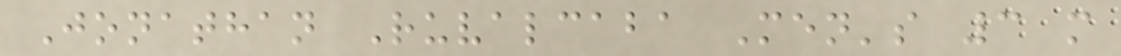Jonathan Ruvalcaba Men's 3 m
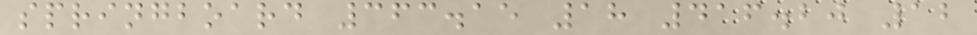springboard 363.15 18 416.20 12
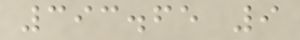393.65 9
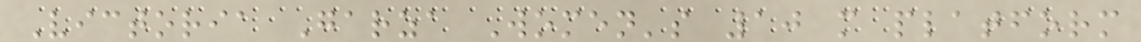Victoria Garza Women's 10 m platform
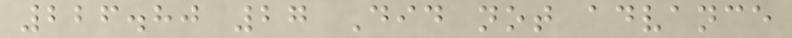226.80 27 Did not advance
